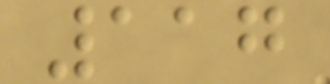117
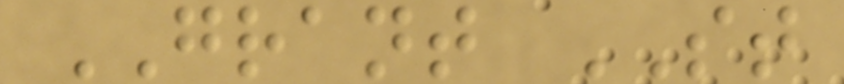GRANT ST
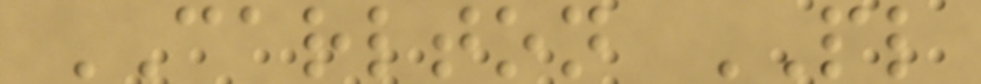CARLTON PL
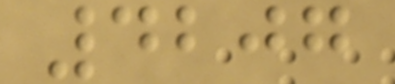4207
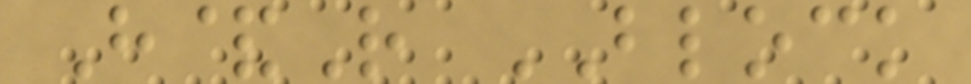H&R BLOCK
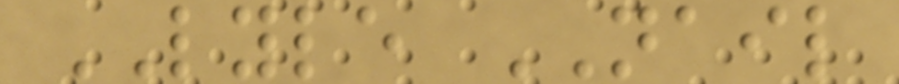LYLE NAIL
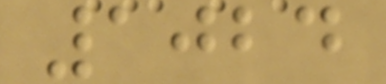1024
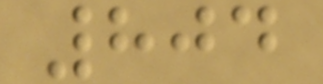804
